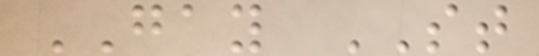GAY ST
